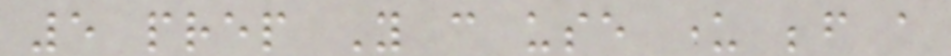5 prep You can use under before a
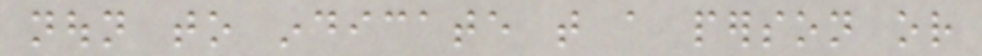noun to indicate that a person or
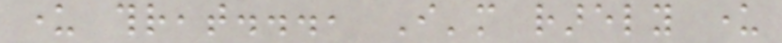under threat..., I'm rarely under
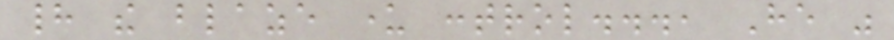had the blaze under control..., He was
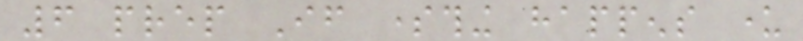6 prep If something happens under
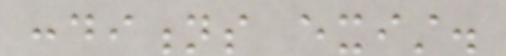conditions exist.
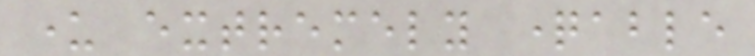under extremely questionable
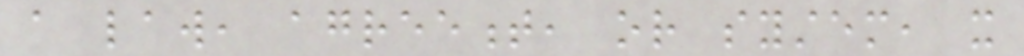a law, agreement, or system, it
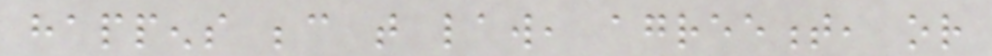happens because that law, agreement, or
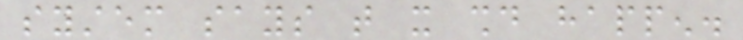system says that it should happen.
